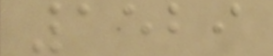1529
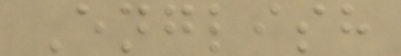English
